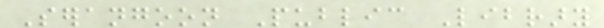Serangoon Public Library
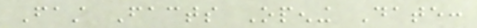Fast Facts Opening Date:
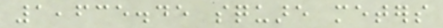1,635.45 square meters
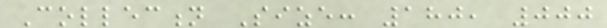Collection Size: 180, 000
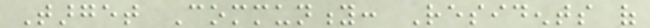Target Community: Residents of
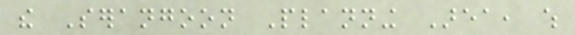the Serangoon Planning Area, which
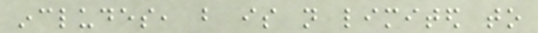includes, but is not limited to
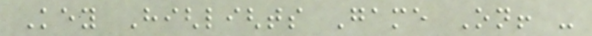Key Highlights Game On! -
